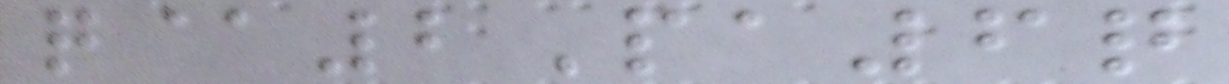q@2Pa6q
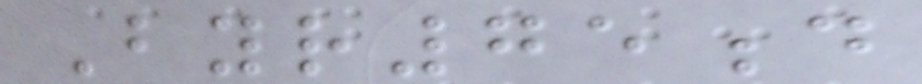Byr75d
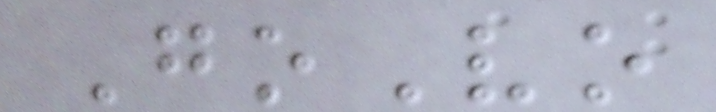GoVo
